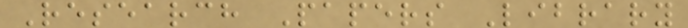Research Papers Library
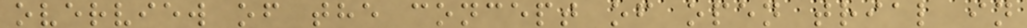overview of the concept of open trial in
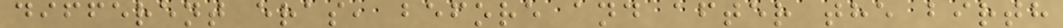different eras, before and after the birth
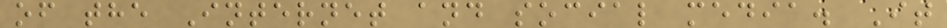of the Internet and social media. It
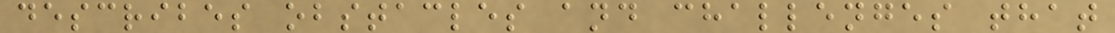describes obstacles and challenges that
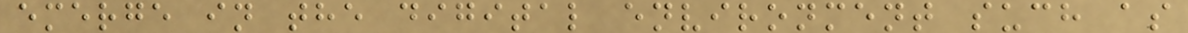emerge in the digital environment such as
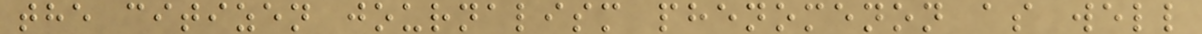the citizen journalism phenomenon as well
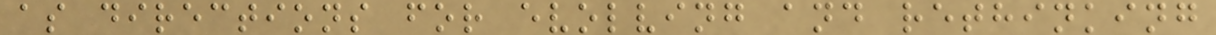as directions for evolving and rethinking
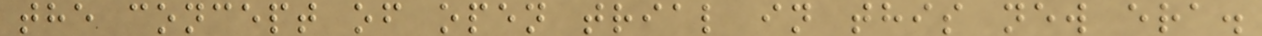the concept of open trial in this new era.
